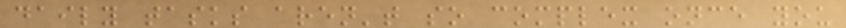daily tasks aren't so complex once you
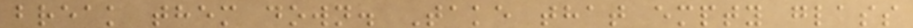break them down. Take that empty glass
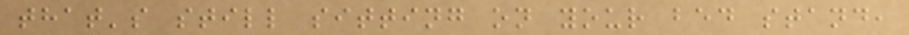that's still sitting on your bed stand,
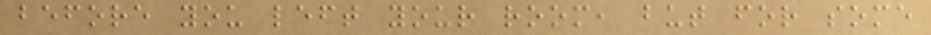before you left your room, but for some
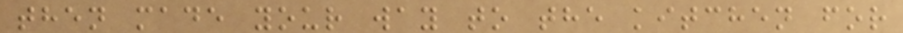then made your way to the kitchen for
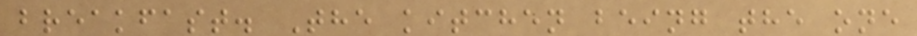breakfast. The kitchen being the one
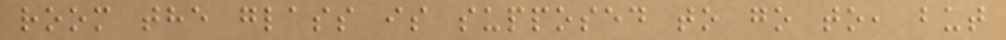room the glass is supposed to go to, but
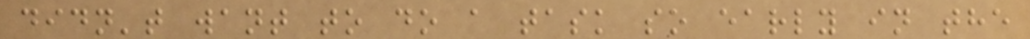didn't want to do a task so early in the
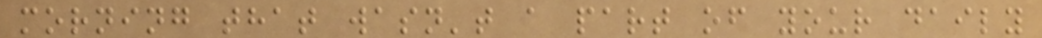morning that wasn't a part of your daily
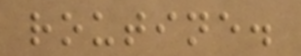routine.
